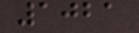1021
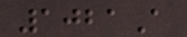1021A
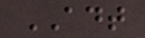ADT
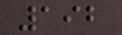192
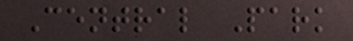Central Park
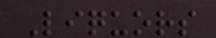Liquors
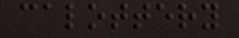calottery
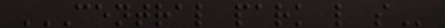CENTRAL PARK L S
